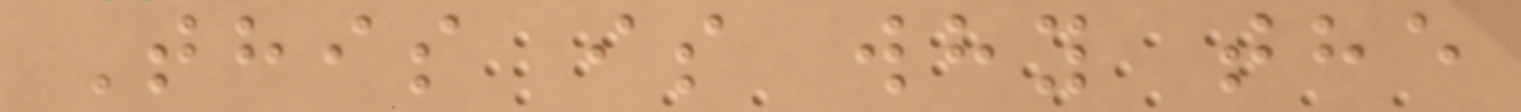This is why the
